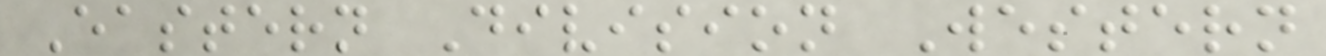Eastern Division Western
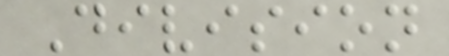Division
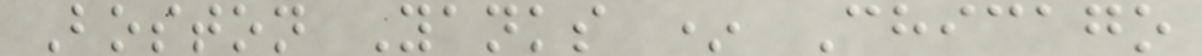Boston Yanks * Chicago
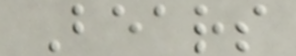Bears
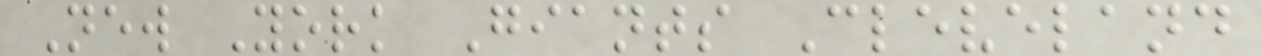New York Giants Cleveland
